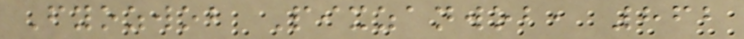Fyozwob Pixzanwob, 862
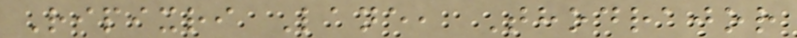Ripixri Lane, Thodrajor
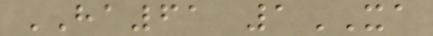HA61 1XA
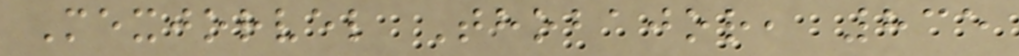Mexjorvel Thobajor, 835
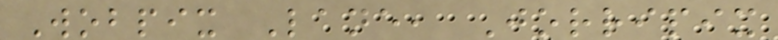Wobpix Lane, Jorripix
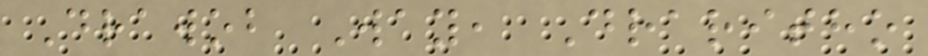Drawob Way, Draritho
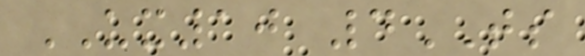UX10 4TS
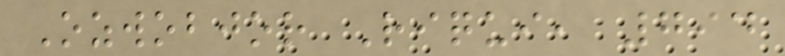Ozwobjor Riqui, 794
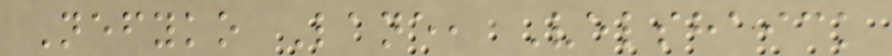Nefyko Lane, Velshaick
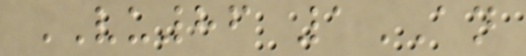VU86 1AN
